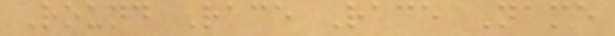Round Race Race Name
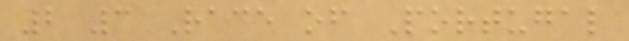2 3 Race of Portugal
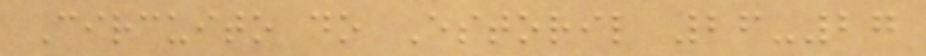Circuito do Estoril 26-27
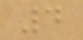4
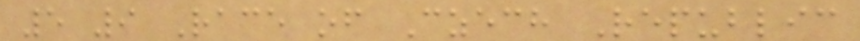5 9 Race of Czech Republic
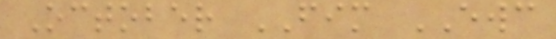October FIM EWC
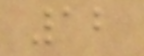12
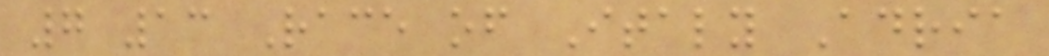7 13 Race of Italy Adria
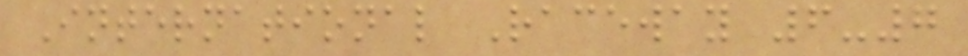International Raceway 6-7
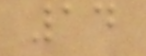14
